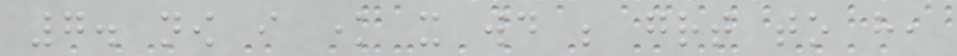7. now i know it would be great to have,
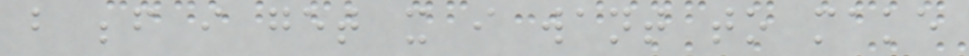but before i get it i want to make
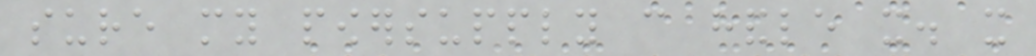sure my powersupply can handle it. it
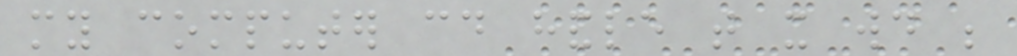my computer could handle that it would be
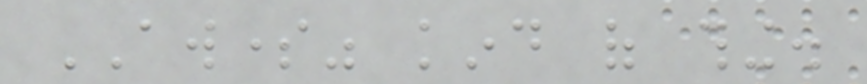AWSOME" kind of thing.
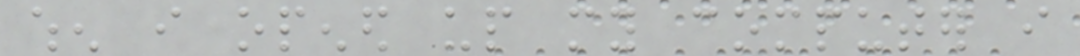when i opened up my computer i
